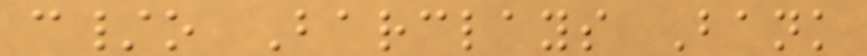c/o Barclays Bank
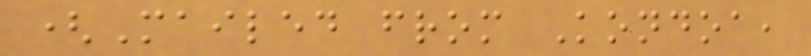(Mailed from Kondoa,
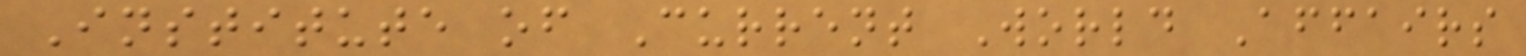Institute of Current World Affairs
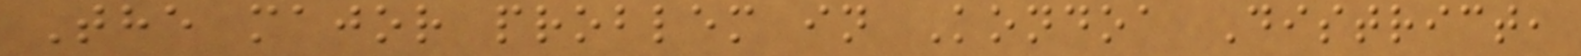The major problem in Kondoa District,
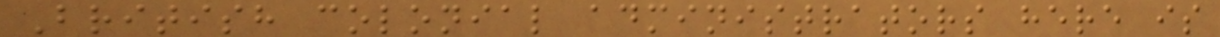British colonial administrators here is
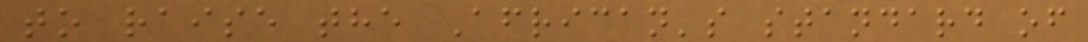to raise the African's standard of
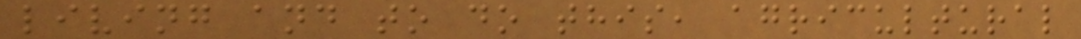living and to do this, agricultural
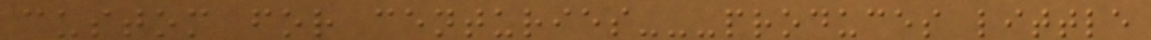custom for centuries---produces little
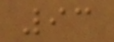93
